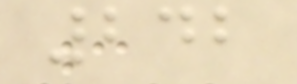242
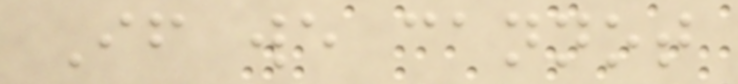If we cannot
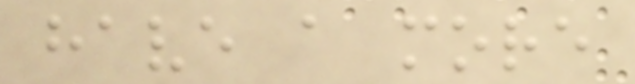have a more
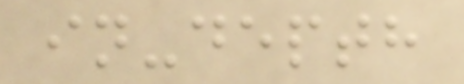in-depth
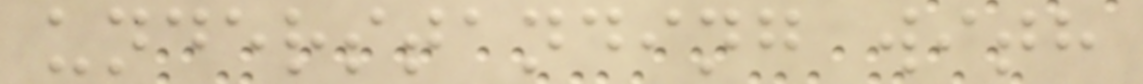understanding with
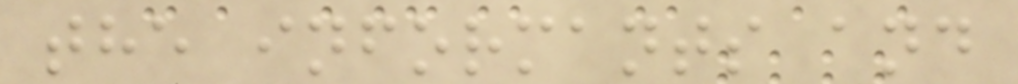the informants and
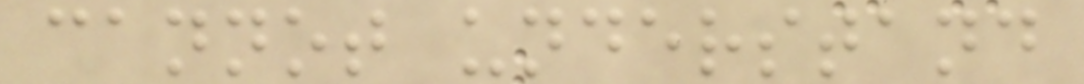cannot understand
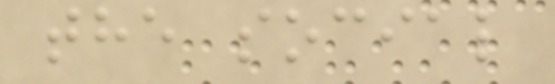the social
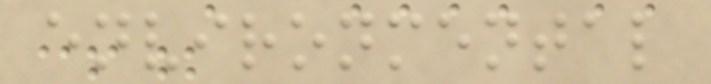environmental
